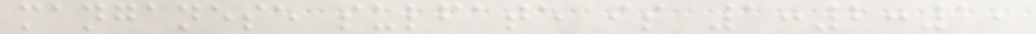manganese sulfate is 1:2:1,
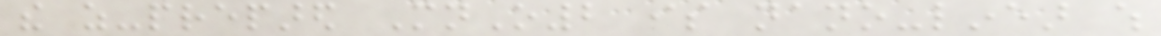the as-prepared MnO2 is nano-linear which
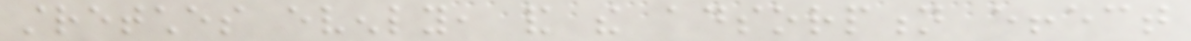stretches evenly, and the adsorption effect
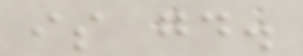is good.
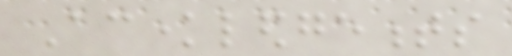Acknowledgements
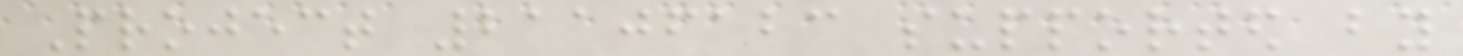Project 21106123 supported by
